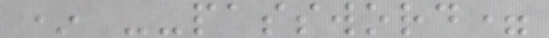* --password=
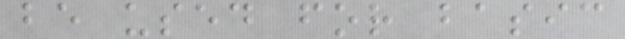be used for basic
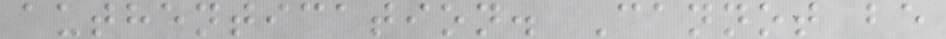authentication. Cannot be
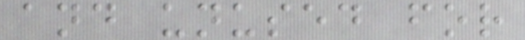and unused for
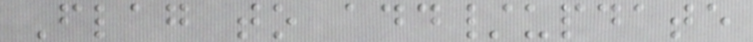Flag to add/update
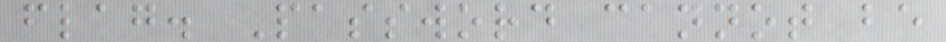flag. Password cannot be
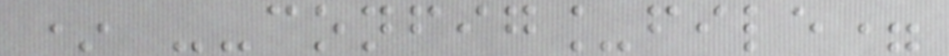* --config_file=
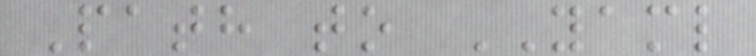Path to YAML
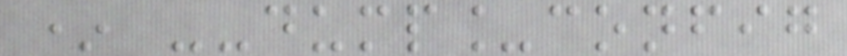* --dump_config
